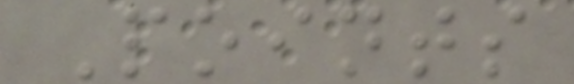Points
